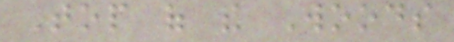Top of the Woods
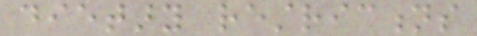dietary restrictions
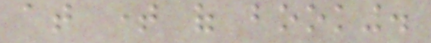at time of booking.
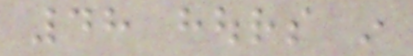48 hours in
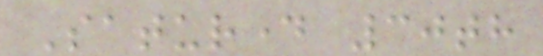Saturday 30th
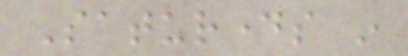Saturdays in
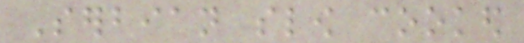Serbian slow cooked
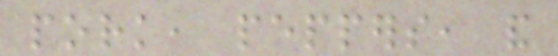pork, peppers, and
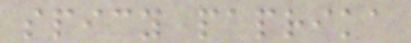spicy paprika
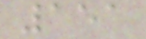151
